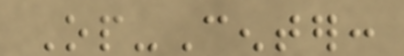Op-Center:
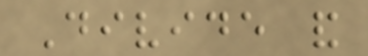Divide and
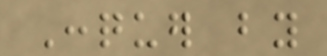Conquer by
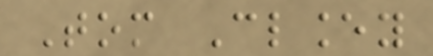Tom Clancey
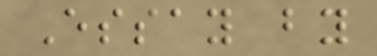Essay by
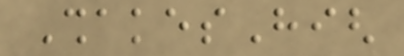ShakesHigh
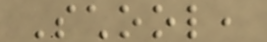School,
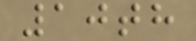10th
